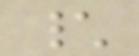\
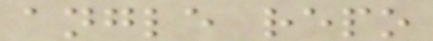angle repo
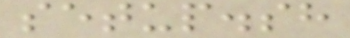setup.sh
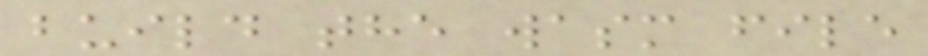build the wasm file
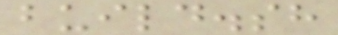build.sh
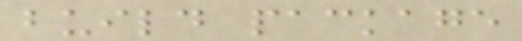build package
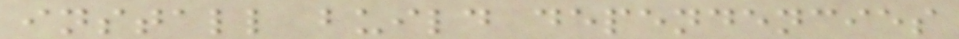install build dependencies
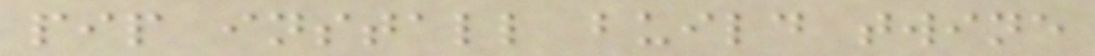pip install build twine
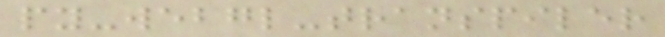py-webgl-transpiler
